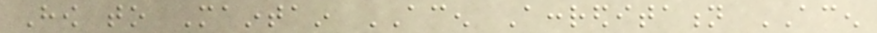How to Maintain ACEN Accreditation ACEN
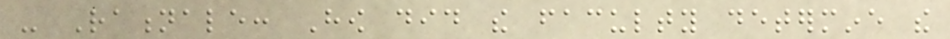- Rationale: How did the faculty determine the
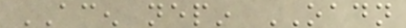ACEN nepin OADN
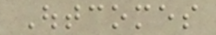Outcomes
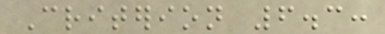Criterion 6.3:
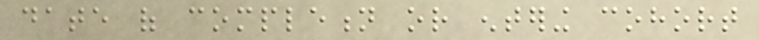date of completion or entering cohort
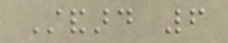Standard 6
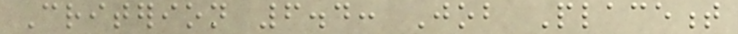Criterion 6.4: Job Placement
